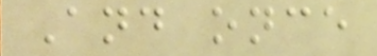And once
